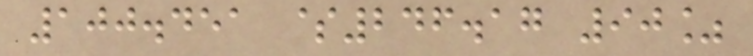100.451 $246.17 90%
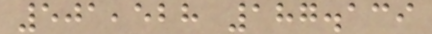501,528 187.139
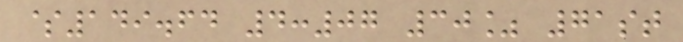$149.64 4:07 30% 71st
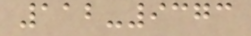112-9373
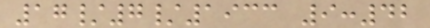17/7/1933 9:42
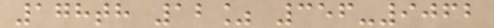178th 12% 356-9062
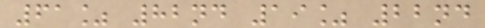61% 82nd 19% 22nd
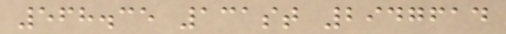568.35 131st 2947614
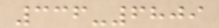336-6809
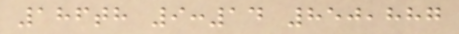186th 9:14 850,887
